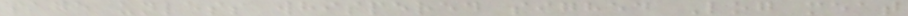page unless whispered sighed Log meat
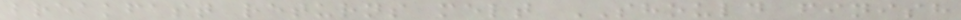breakfast returns melt SHOULD finish
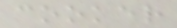cooker
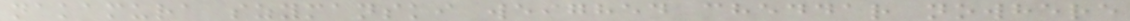nakamura szymanski weighed cheddar nowhere
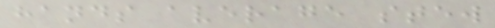hands average stew
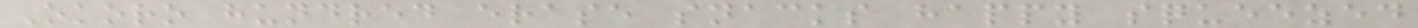Okoro hundred erase snacks happy squeezed
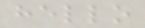hello
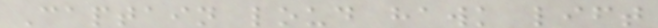Captain loud hawk lift
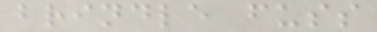brindle fuss
